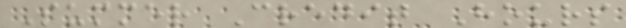Summer Credit Hours
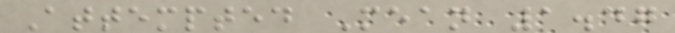Attempted Mean 1.47
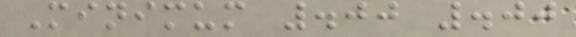Minimum .00 .00
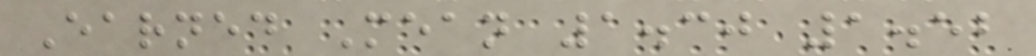Earned Mean 1.30 1.52
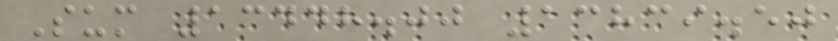Sum 13448.00 13839.50
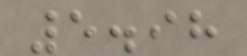5.98
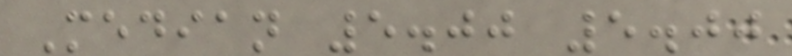Median 5.00 5.00
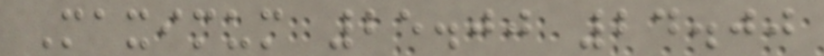Maximum 25.00 24.00
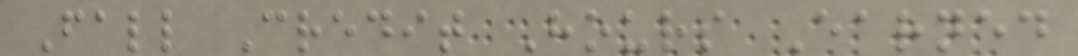Fall Credit Hours Earned
